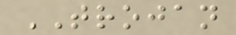TROJAN
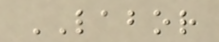LABOR
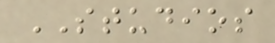STUDIOS
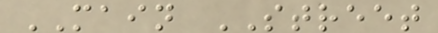MAIN STREET
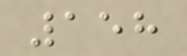158
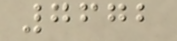7672
